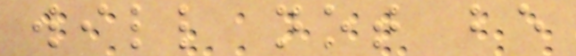will not be
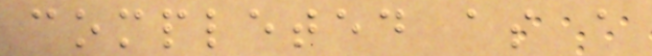completed as a
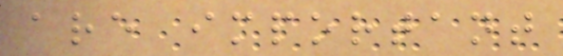are important
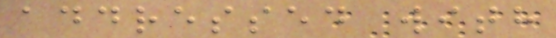addressed with
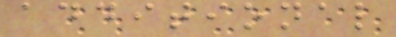additional
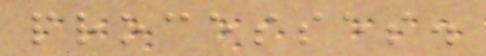processes.
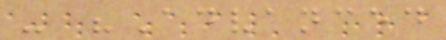- "Advanced
